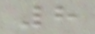8
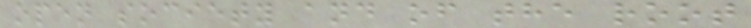open society and of the root
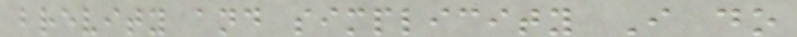brevity and simplicity I do
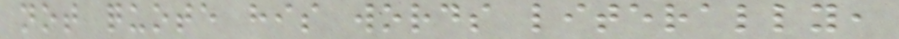not quote his words literally,
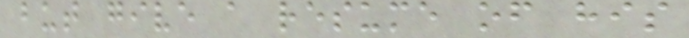but give a resume of his
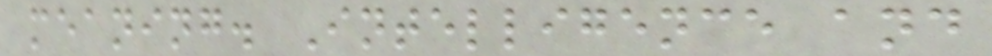meaning. Intelligence and
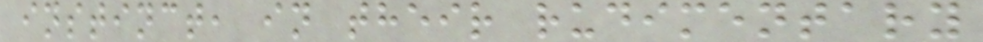instinct, in their rudimentary
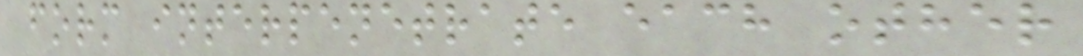form interpenetrate each other
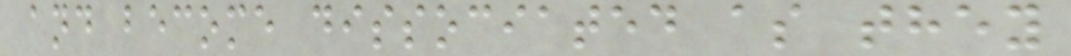and become dissociated as they
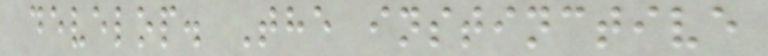develop. The instinctive
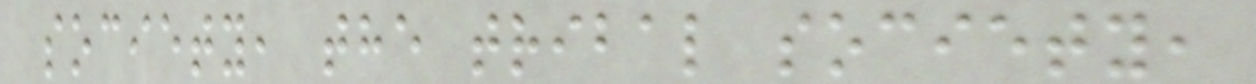society, the tribal society,
